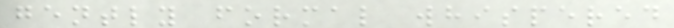gently formal whispered
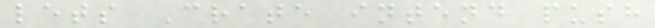lets Crate intend push
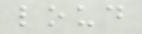loud
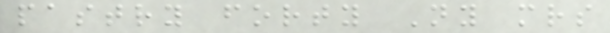pastry forty Ny mrs
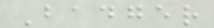Badger
